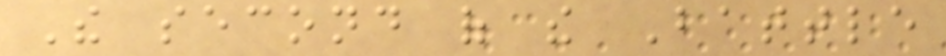The second of the Battle
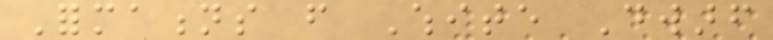Formations from White Dwarf
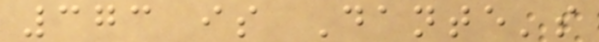373 is Dante's
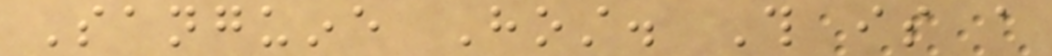Sanguine Host. This is a
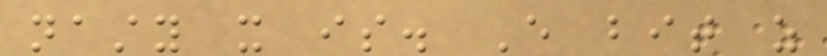nasty it is. Every bit as
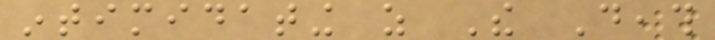intimidating as The Death
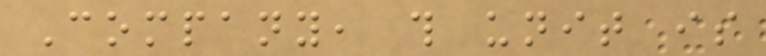Company, this unit is
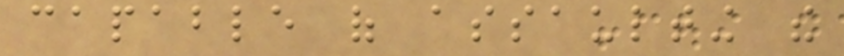capable of assaulting the
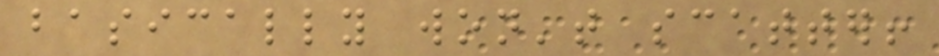basically won't scatter!
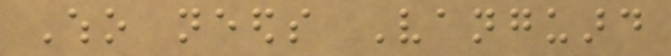Who needs Vanguard
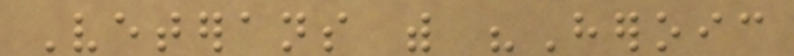Veterans with "Heroic
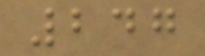247
